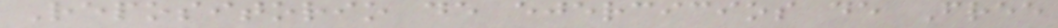Repositorio de ejercicios de Free
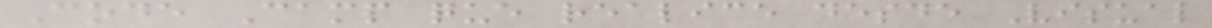Code Camp que realice desde Visual
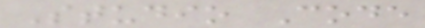Studio Code
